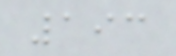193
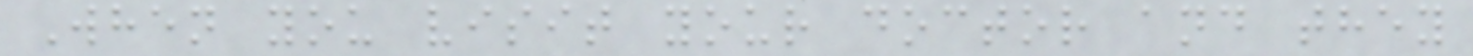When you visit your doctor and they
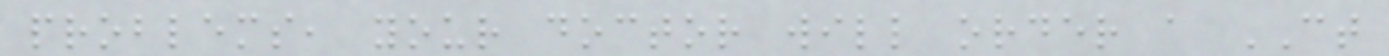problems, your doctor will order a CT
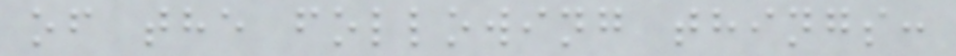of the following things:
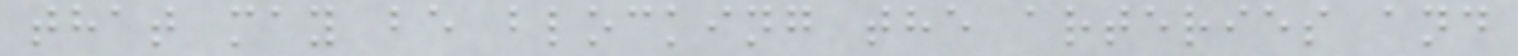that may be blocking the arteries and
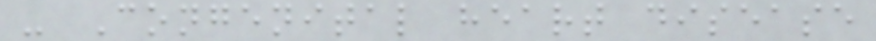- Congenital heart disease
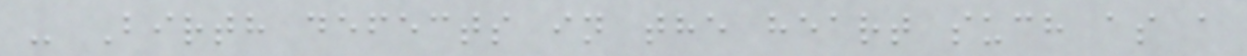- Birth defects in the heart such as a
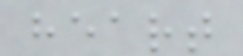heart
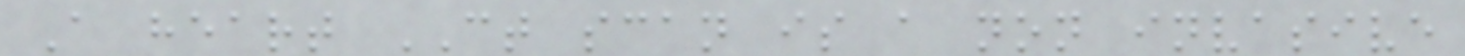A heart CT scan is a non invasive
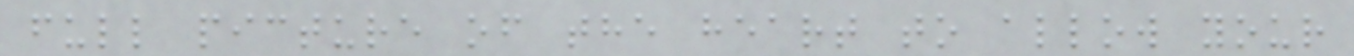full picture of the heart to allow your
